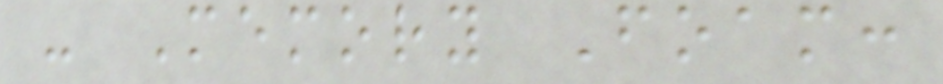- Memory Foam:
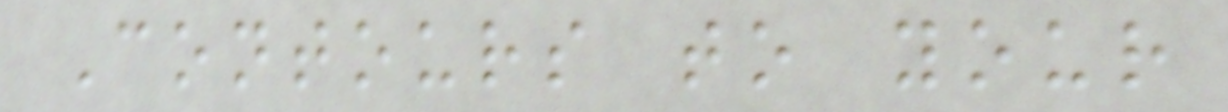Contours to your
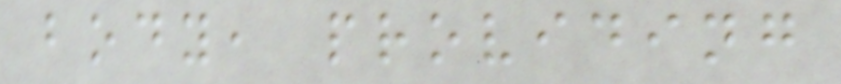body, providing
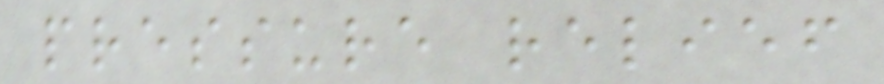pressure relief
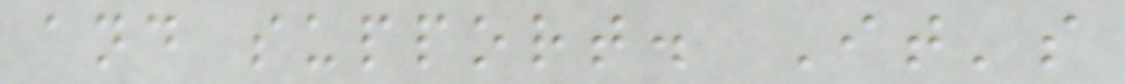and support. It's
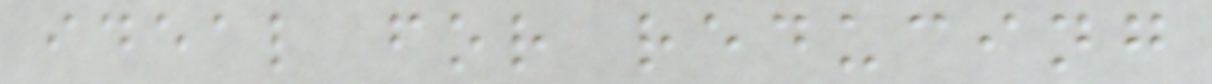ideal for reducing
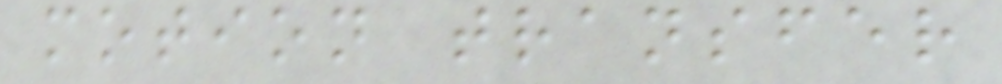motion transfer
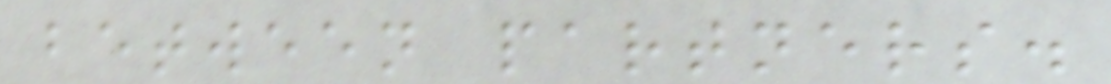between partners.
